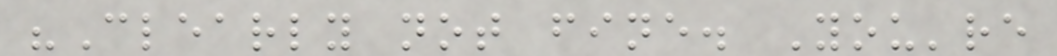"Clearly not fine. You're
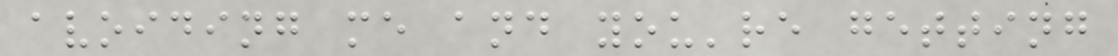avoiding me and you're getting
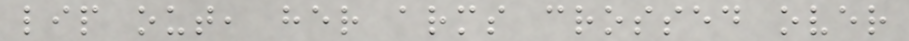lip out, her arms crossed over
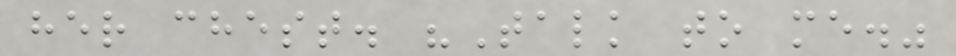her chest. "Talk to me."
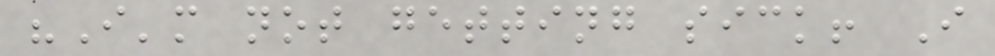"I'm not getting sick! I
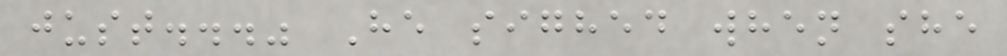just..." He sighed when she
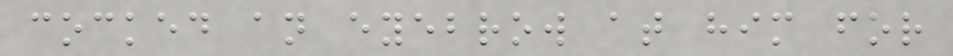cocked an eyebrow at him for
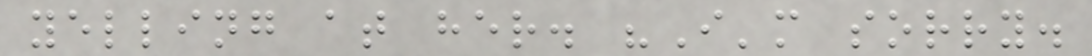yelling at her. "I'm sorry.
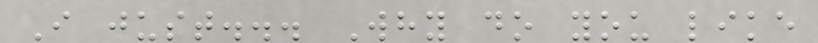I just... Why do you like
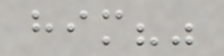him?"
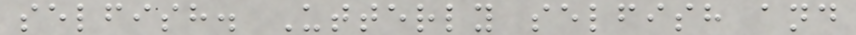selfish. Utterly selfish and
